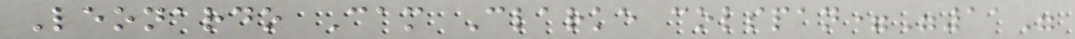Leonardo Cam Clarke colspan="11"
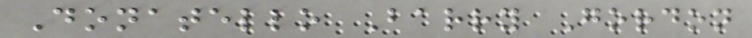Donatello Barry Gordon
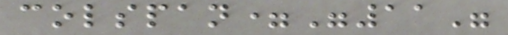colspan="11"
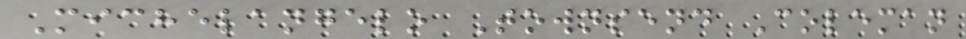Michelangelo Townsend Coleman
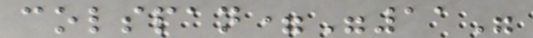colspan="11"
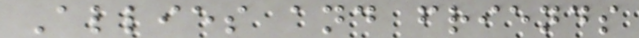Allies and friends
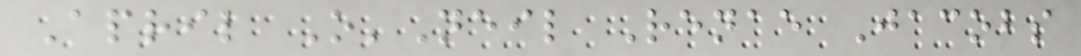April O'Neil Renae Jacobs
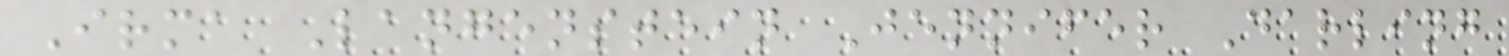Irma Langenstein Jennifer Darling
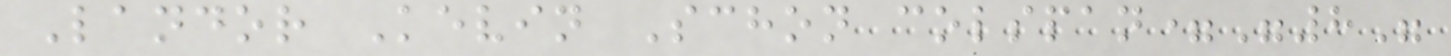Landor Kevin Schon colspan="8"
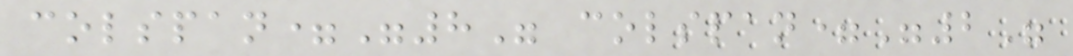colspan="8" colspan="2"
